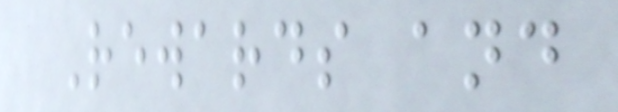Rewards and
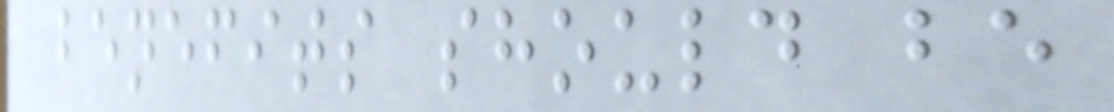benefits should be
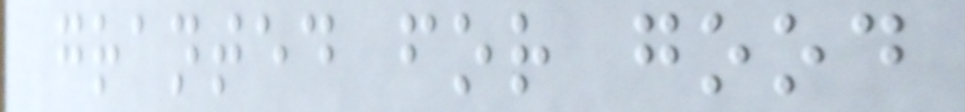granted for good
